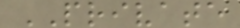PRIVATE
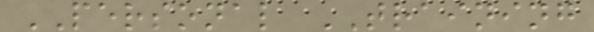PERSONAL TRAINING
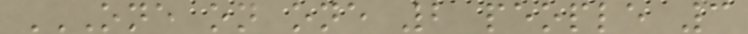ONE ON ONE 2 PEOPLE 3
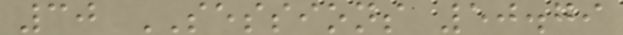30 SESSIONS 50.79
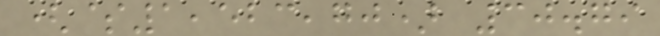($1,523,70) 30.79
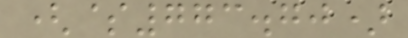($773.70)
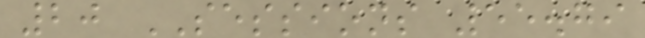20 SESSIONS 55.79
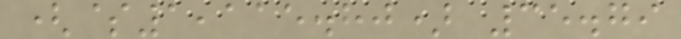($1,115.80) 35.79
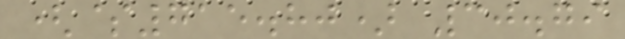($715.80) 30.79
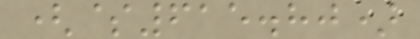($615.80)
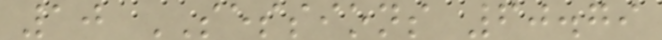10 SESSIONS 60.79
